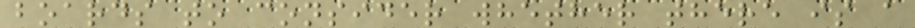boards to consider whether there is a
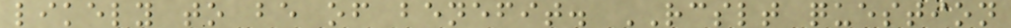likely to be of benefit. RCSLT question
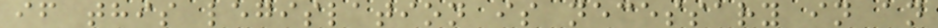if this legislation is necessary in an
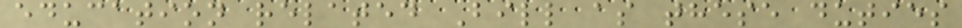education related Bill as these duties
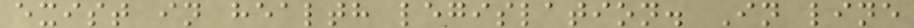exist in health legislation. In line
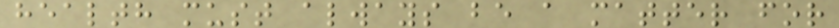health must always be a matter for
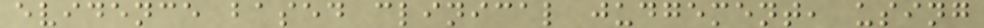evidence based clinical judgement, using
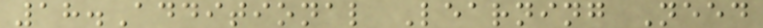18.Additional Learning Need
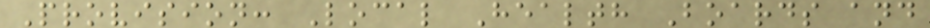Provision: Local Health Boards and
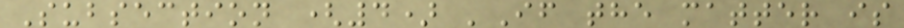Subsection (4) 'If the matter is
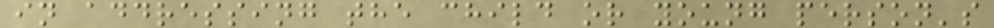in addressing the child or young person's
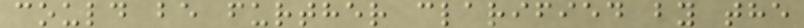could be further clarified by the
